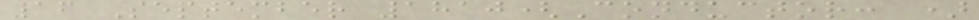16 September 1810(Conductor: )
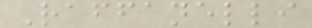Raffanelli
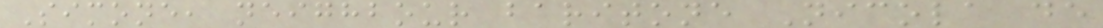Simone, neighbour baritone Nicola de
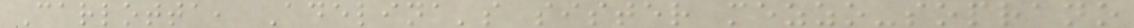Carlotta, Adelina's sister mezzo-soprano
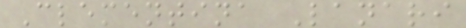Clementina Lanari
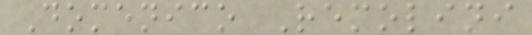Domenico Remolini
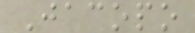Jacopo
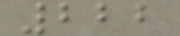222
